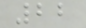22
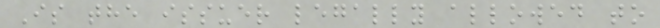Is the issuer legally allowed to
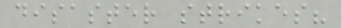disaster strikes?
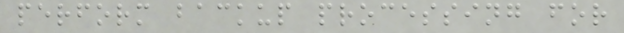perform backup processing for
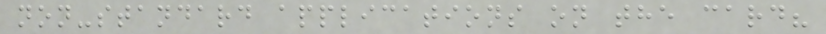non-standard applications on the card?
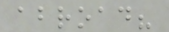abroad?
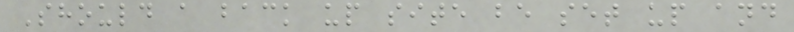Should a back up site be set up and
